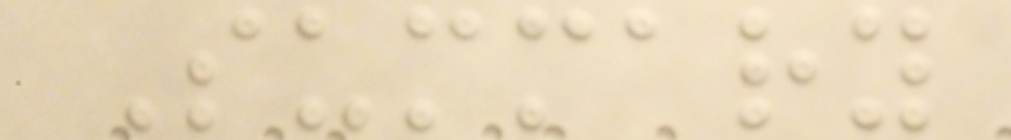Summary
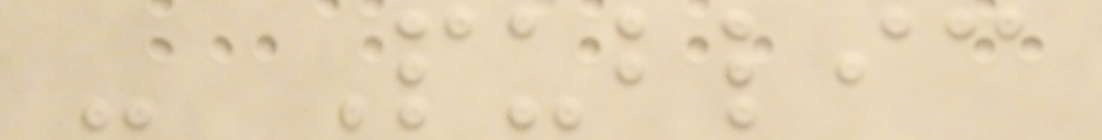- Public
